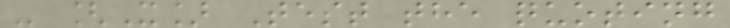- [X] Test the quoting
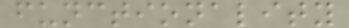functionality
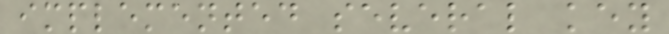implemented several key
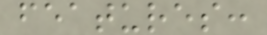features:
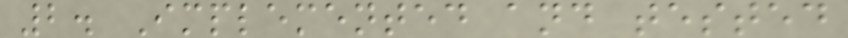2. Implemented and tested
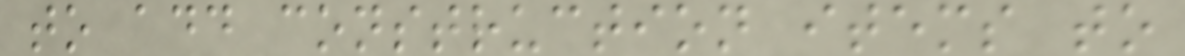to add construction items to
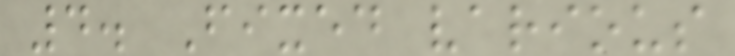4. Fixed various
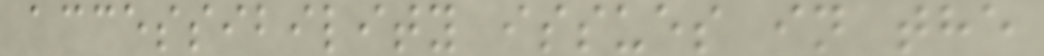accessibility issues in the
